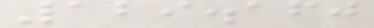129.160
